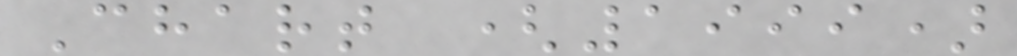Chart (1999)
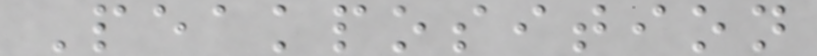Peakposition
